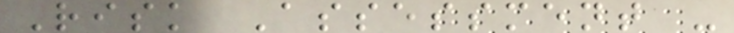Risk Assessment -
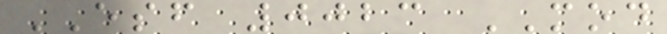ESF 0023 MOD
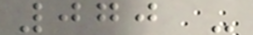070 -
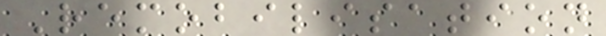Remobilisation
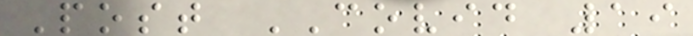Post COVID 19
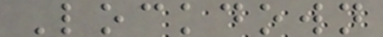Lockdown
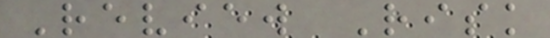Review Risk
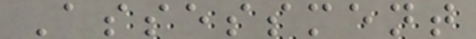Assessment
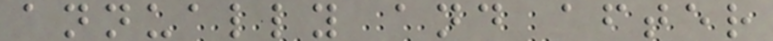annually and after
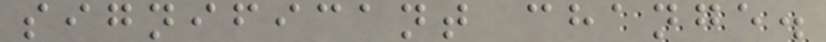significant change.
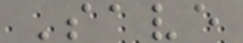Save
